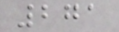271
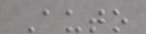Auto
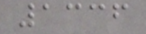1336
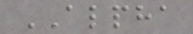ALPHA
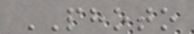PHOTO
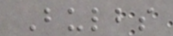Bulbs
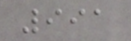991
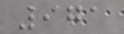971
